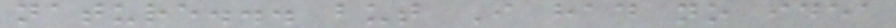nature... but I had no idea
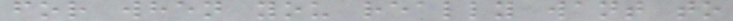for when you really want to
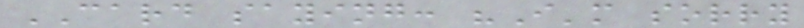CARD saying: "I'm sorry
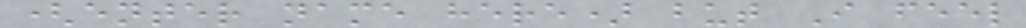(enter name here) but I feel
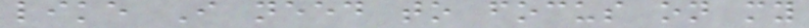like I need to focus on my
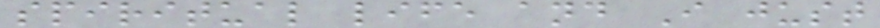spiritual life and I just
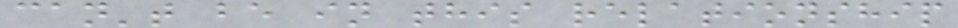can't be in this relationship
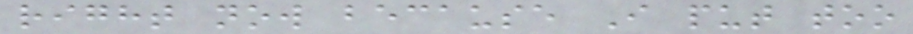right now because I put too
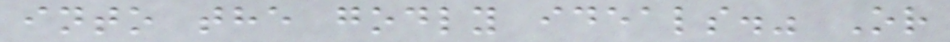into the godly ideals." Or
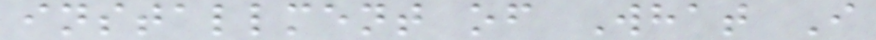installment of What I
